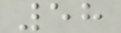58
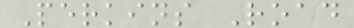Perkins Road
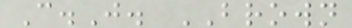C.J. BROWN
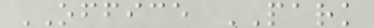OFFICE PARK
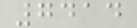7414
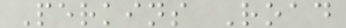Perkins Road
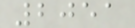2051
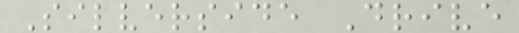Silverside Drive
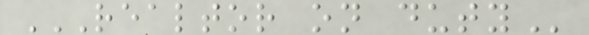REALTOR ON DUTY
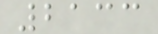2133
